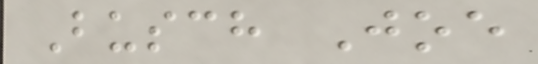Busch Joe
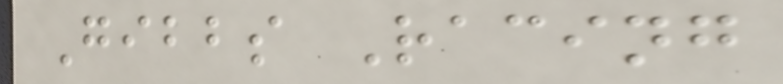Gibbs Racing
